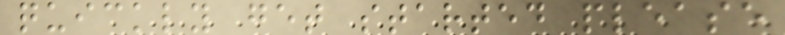quickly get started please
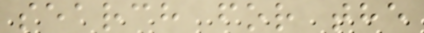search for the
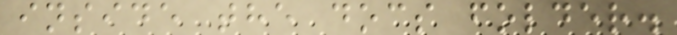inside the docs folder.
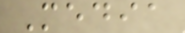Media
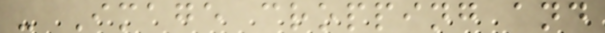- Image cropping and
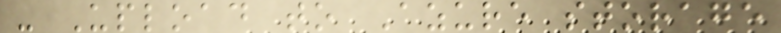- Upload to Azure storage
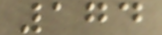174
